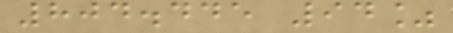804.445 94%
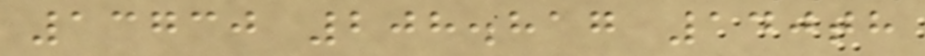13730 208.817 140th
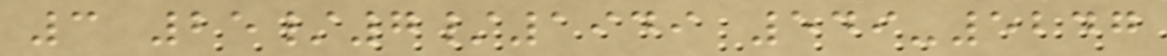3 25/7/1949 549-5247
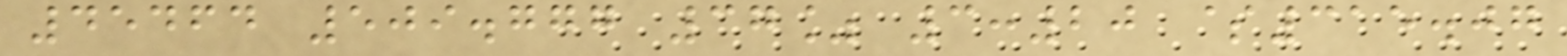45464 509.777 37% 3:20 $315.07
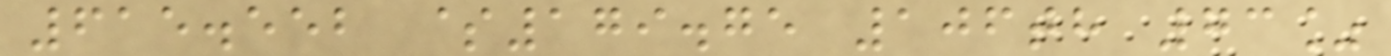615.552 $179.75 106th 73%
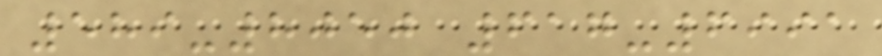589-8050 617-6991
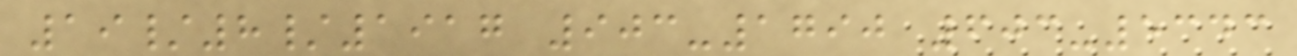19/8/1917 903-1790 603-5343
